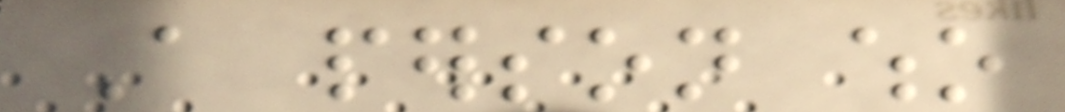A person who
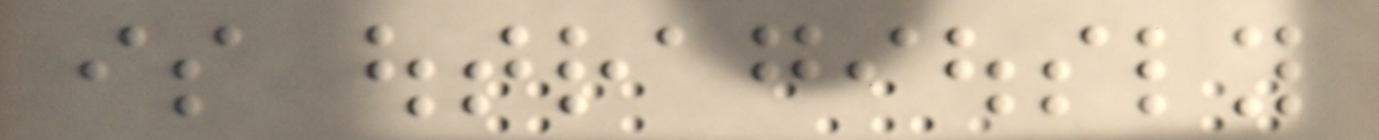is outragiously
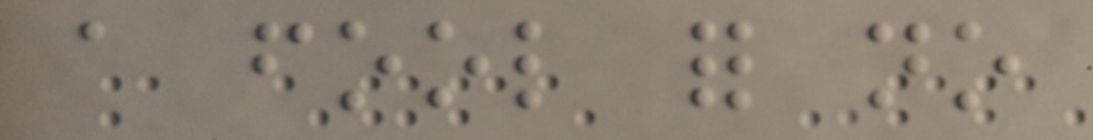a fool for no
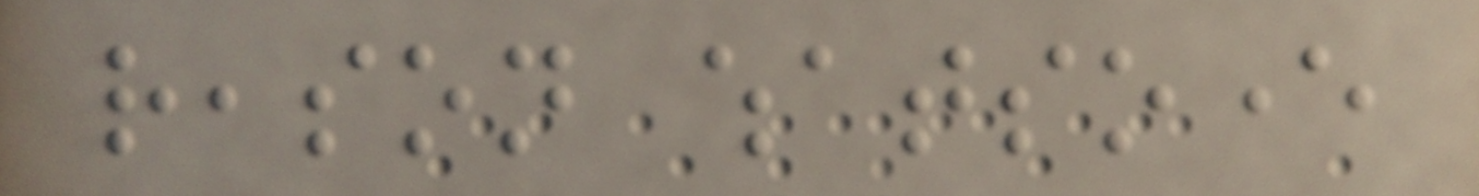reason whatsoever
